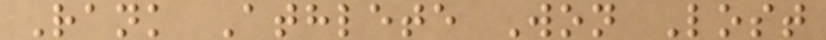Rank Athlete Won Lost
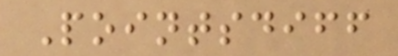Pointsdiff
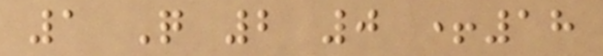1 Q 2 0 +18
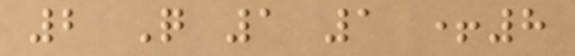2 Q 1 1 +8
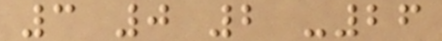3 0 2 -26
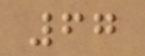67
